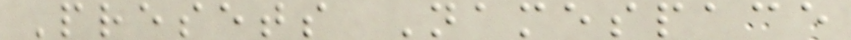Presets Namespace
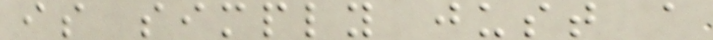is simply just a
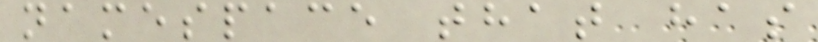namespace that has
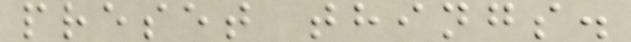preset things.
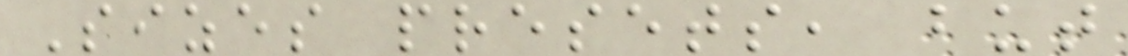Sizes presets, but
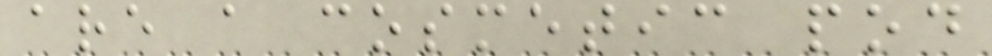are a cosmetic pod
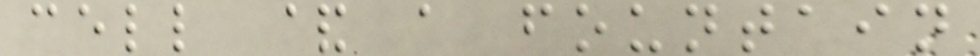cell & a fountain
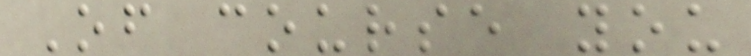Of course you
